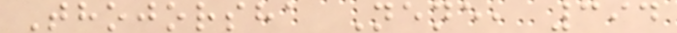Thojorsha Nene, 394
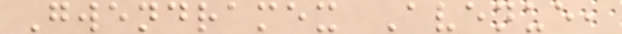Gwendramex Avenue,
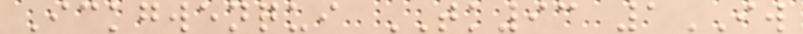Ickgwenqui TK93 1IW
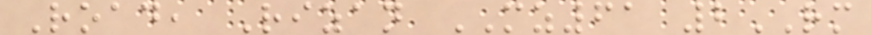Road, Rizan MZ61 2RM
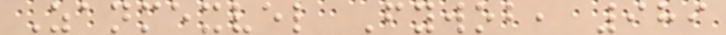Zanmexvel Fywob, 989
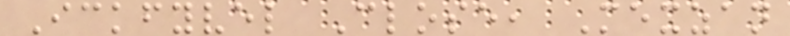Ickfyvel Close, Mexzan
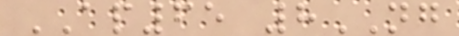AP65 8NG
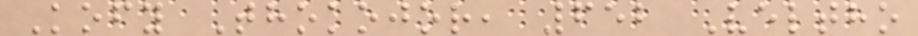Kofy Thokojor, 652 Veltho
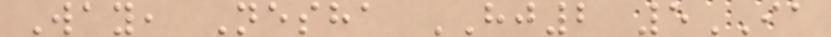Way, Nesha HJ2 5IA
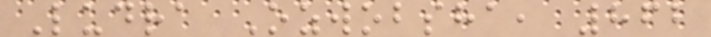Ludra Ozwobsha, 862
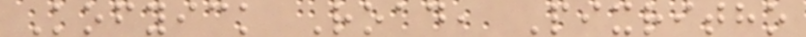Kofyick Road, Pixritho
